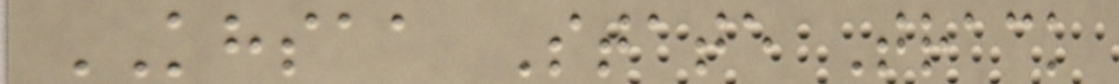KHSAA State Track
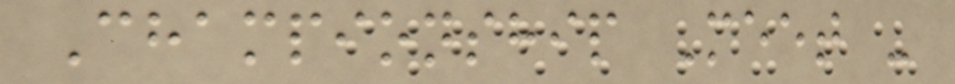Championship Meet -
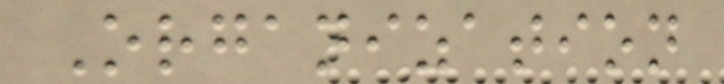Organization
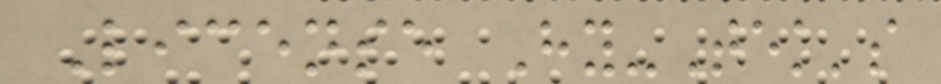License Hy-Tek's
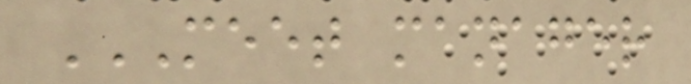MEET MANAGER
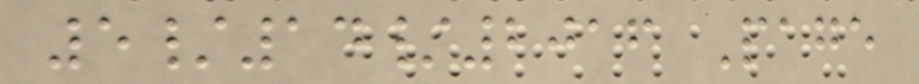5/14/2016 Page
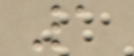1
